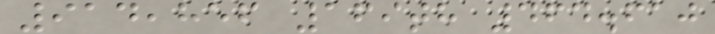914,856 169th 464.610
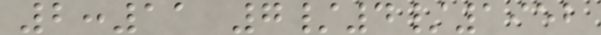2:11 7/4/1952
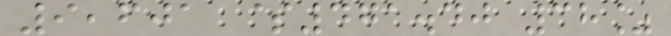9,601 $471.40 38%
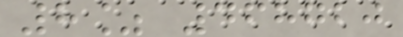8% 468720
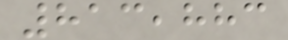813,883
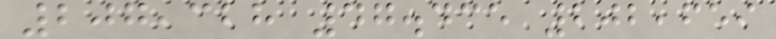207,328 47.435 202,659
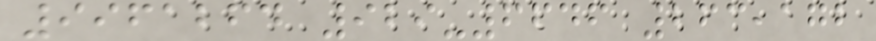9961264 929-6646 263,172
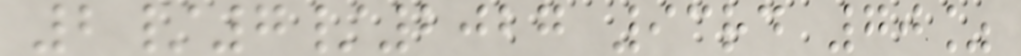2/7/2027 93rd 70%
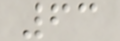63
